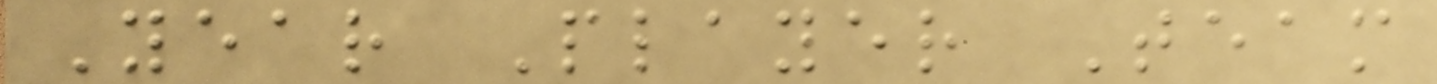Year Player Team
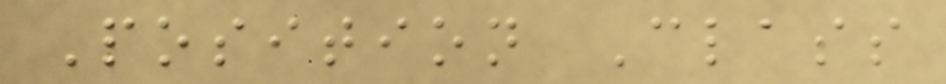Position Class
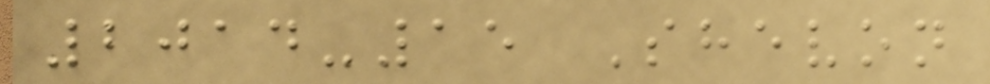2014-15 Shevon
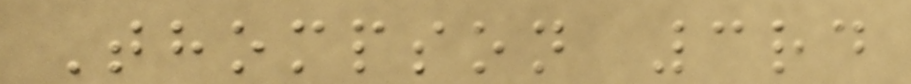Thompson 3rd
